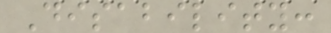Disability:
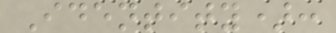Identity):
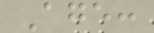Age:
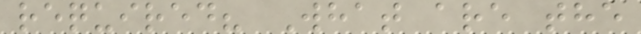required? What are the
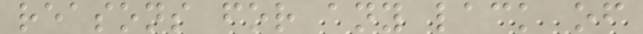reasons for any lack of
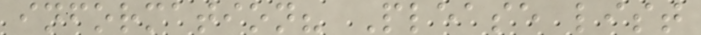information? Please list
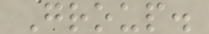Group.
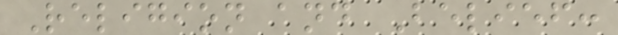Religion and Belief:
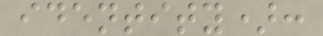identity):
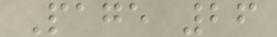Page 26
